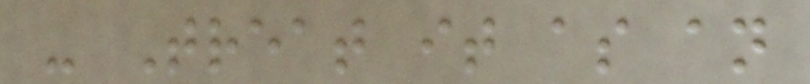- Treat it as an
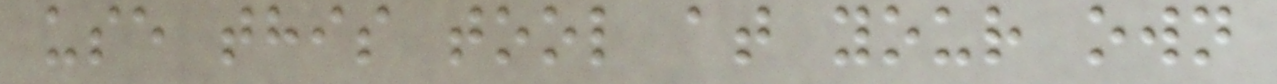use this tool at your own
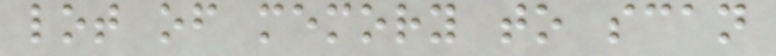lot of memory to scan
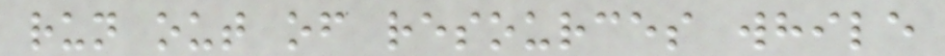run out of resources while
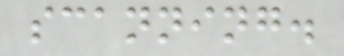scanning.
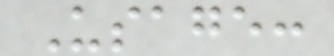Usage:
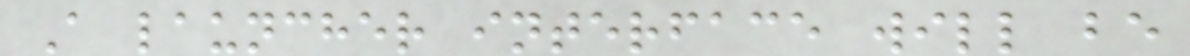A launcher interface will be
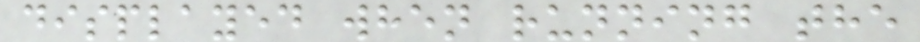displayed when running the
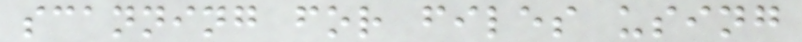scanning for files using
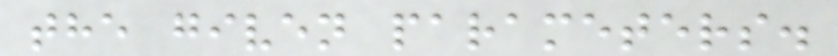the given parameters.
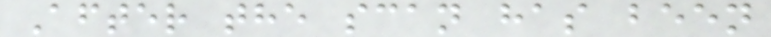After the scan has been
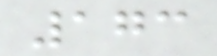173
